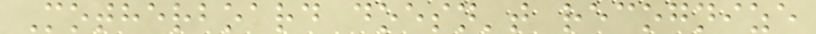Motherboard doesn't recognize
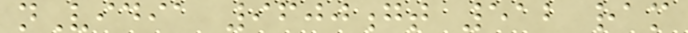nVidia 9600gt 512 ram
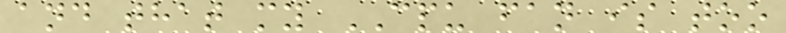and that my CPU fan is too
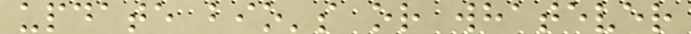update bio's or whatever
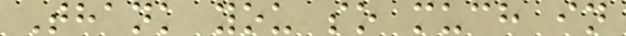Thank you so much in
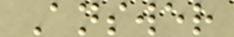Answer
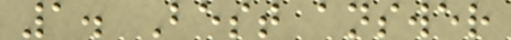1. Best answer
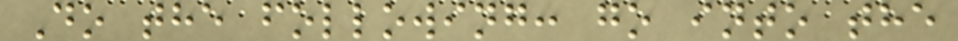Do the following: go into the
